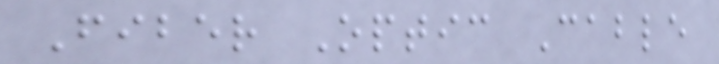Fiber Optic Cable
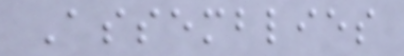Assemblies
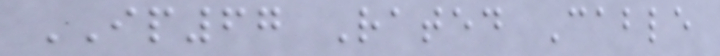IP67 Rated Cable
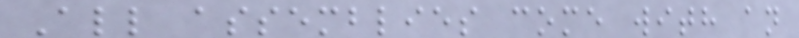All assemblies come with an
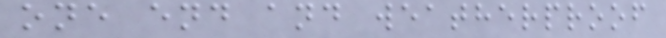one end and weatherproof
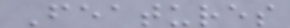Features
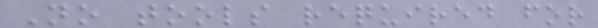No tools required for
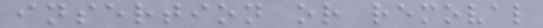insertion or removal
